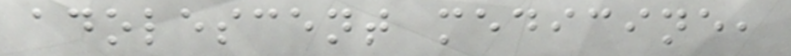adolescent medicine,
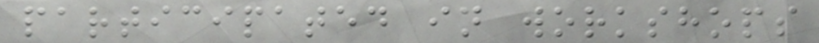participated in workshops
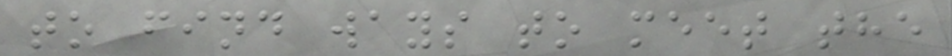to find ways to meet the
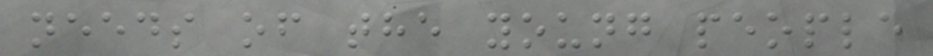needs of the young people
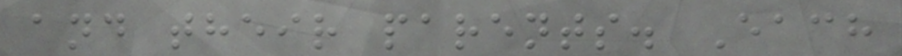and their parents. Each
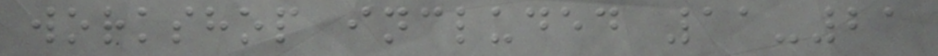workshop included 11-21
